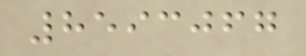8593067
